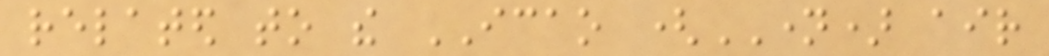related to the ICAO (NAME) air
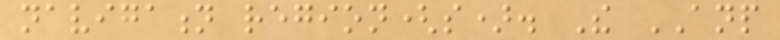navigation region(s). The ANP
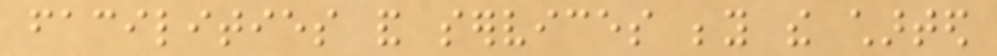facilities and services beyond the charted
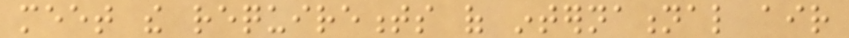meet the requirements of international air
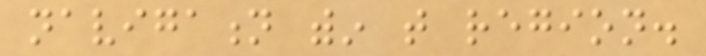navigation within that region.
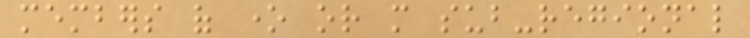members of one or more sub-regional
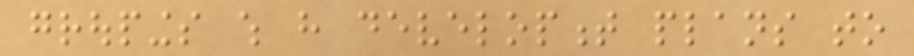groupings which have development plans to
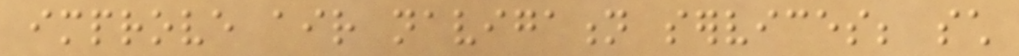improve air navigation services; such
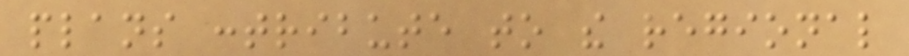plans contribute to the regional
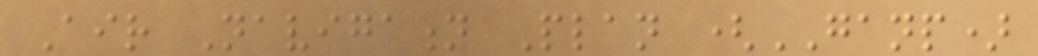Air Navigation Plan (GANP)
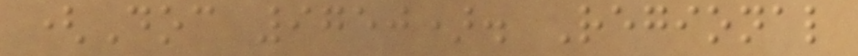(Doc 9750). Regional
